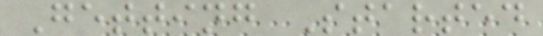Getting Started
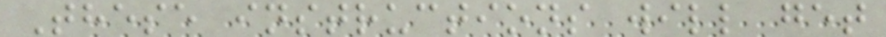These instructions will get
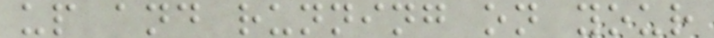up and running on your
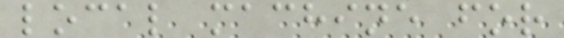local machine for
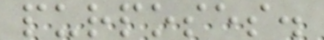purposes.
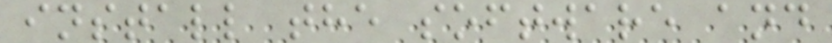install the software and
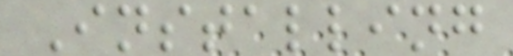Installing
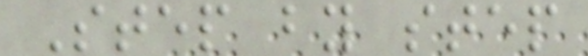Step by step
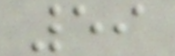59
